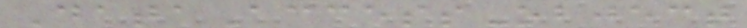DataAccessObject
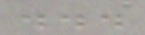...
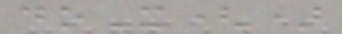doX()
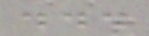...
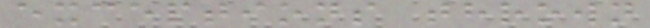exceptions thrown
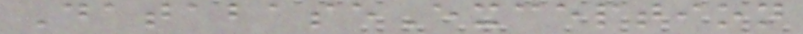DatabaseException
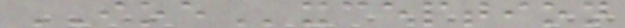IOException
